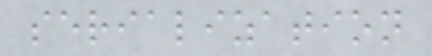serialization
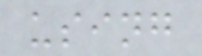using
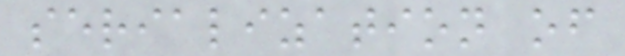serialization of
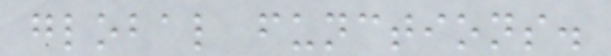global functions.
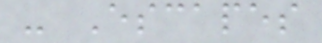- Escapes
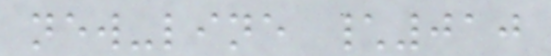new-line \010
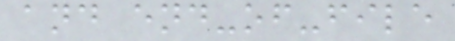and end-of-file
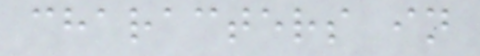characters in
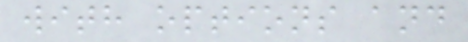with options and
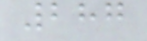287
